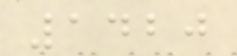1420
